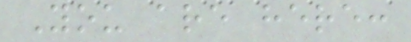You are here:
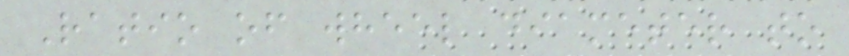Ratio of wheel diameter to
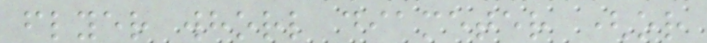flyer whorl diameter (or
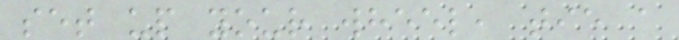set up your wheel, tie a
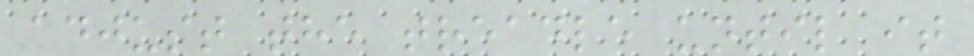adjust the treadle until it
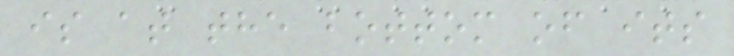is at the bottom of its
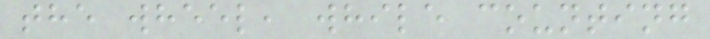the wheel, while counting
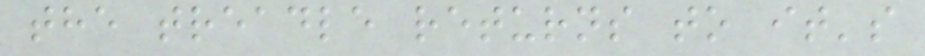the treadle returns to it's
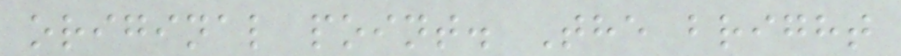original point. The bright
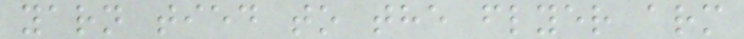yarn tied to the flyer arm
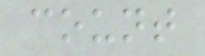count
